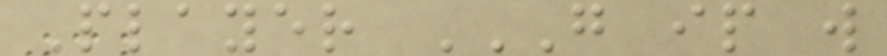Player G IP W
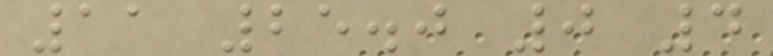11 25.0 0 4
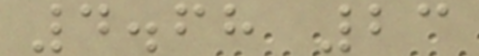4.68 23
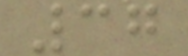37
